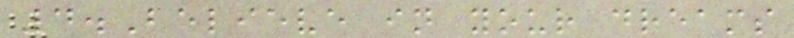4.Believe in your dreams
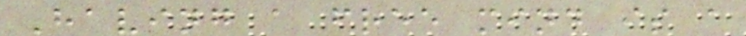Having a free mind is a
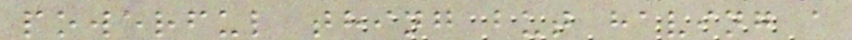powerful thing but having a
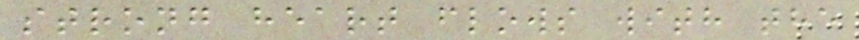strong heart flows with the
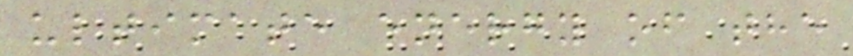ultimate energy of the
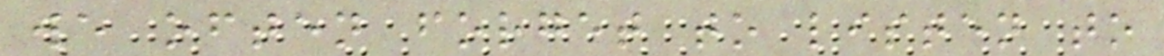we often forget to listen to
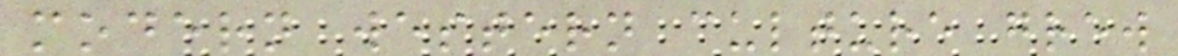modern western culture grew
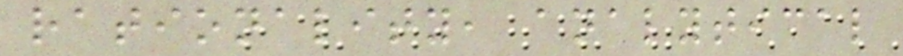rationality, analytical
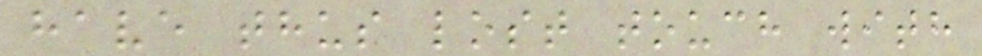have thus lost touch with
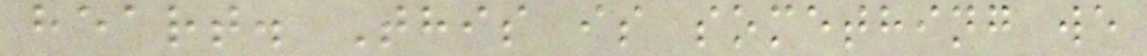heart. This is something we
